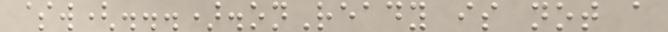$w(...).onReady is not a
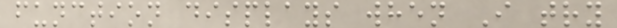function displays when I try
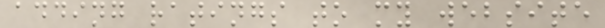adding ratings to my website
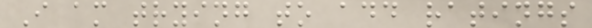I am trying to add ratings
